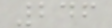246
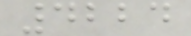4224
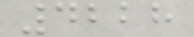4228
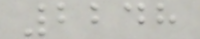2248
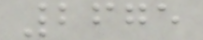2675
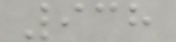938
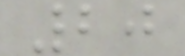20
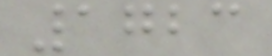1723
